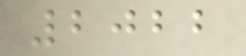2022
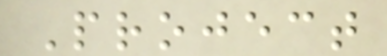Project
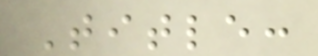Title:
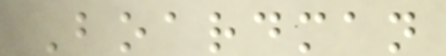Boardman
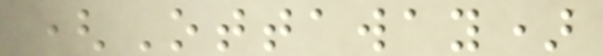(Ottaway)
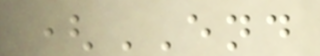(END
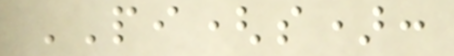PI(s):
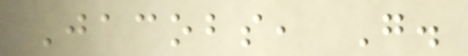Jacobs, G.
